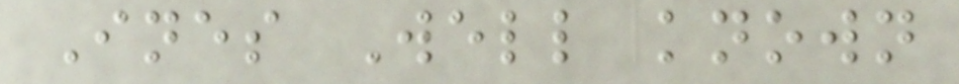Ines Well known
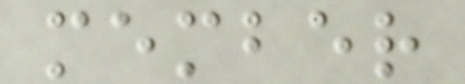member
